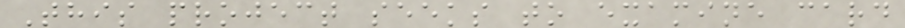This project seeks to examine card
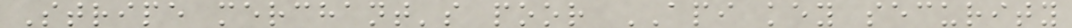Stripe merchant's poor API key security
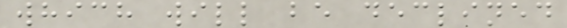which will be declined
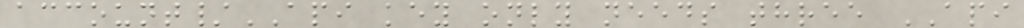account/API key only needs three API
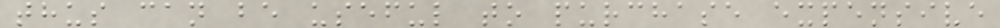thus can be useful to purchase expensive
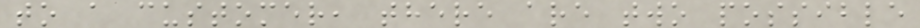to a customer, there are two possible
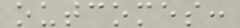outcomes:
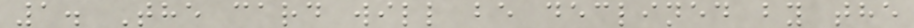1. The card will be declined by the
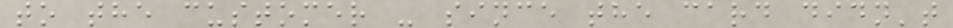to the customer - since the card didn't
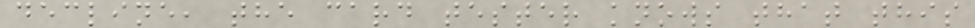decline, the card tester knows that this
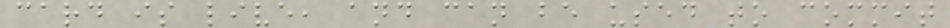card is live, and can be used to commit
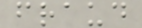fraud
